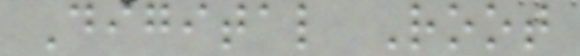Digital Root
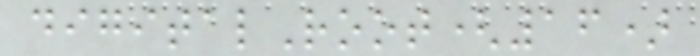digitalRoot(16)
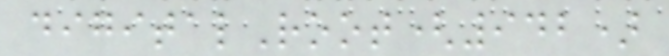digitalRoot(942)
